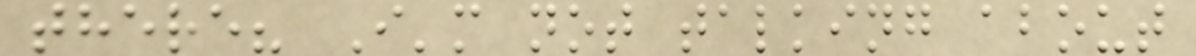there? I'm not talking about
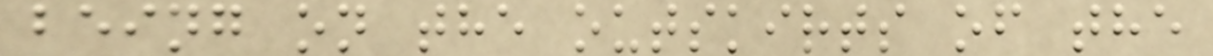being on the outskirts of the
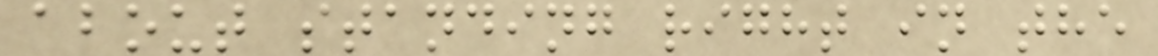about standing right in the
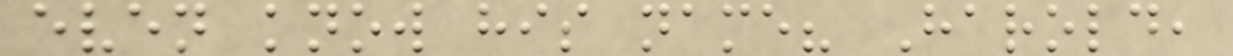even know his name? Harold,
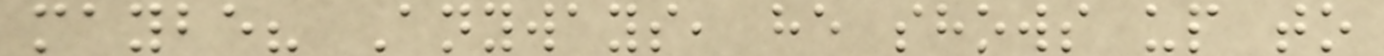maybe? Anyways, he shows up to
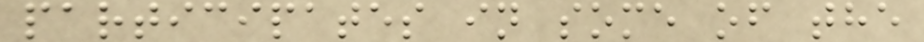participates in some of the
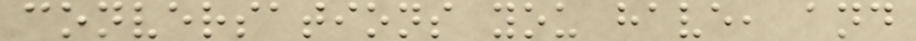conversations you have, and
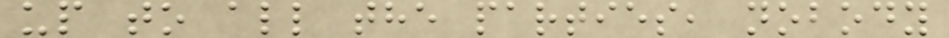up to all the parties, nobody
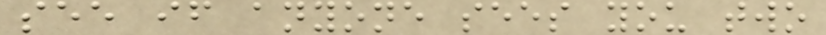see if anyone sees you two
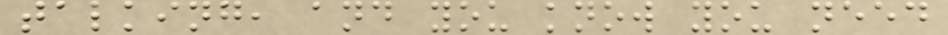talking, and you know you need
